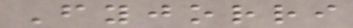Fyjorri
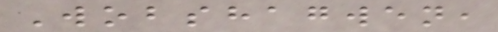Wobshagwen,
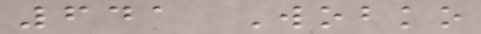641 Wobko
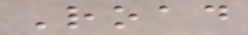Road
